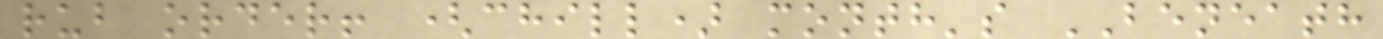rub order! (chill) month's BENEATH
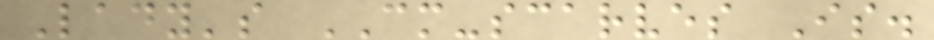Lady's CM-scarves Is.
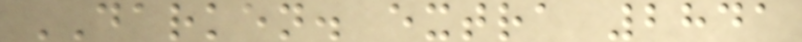DARKEN. extra 2841
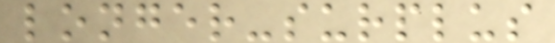longer-surplus
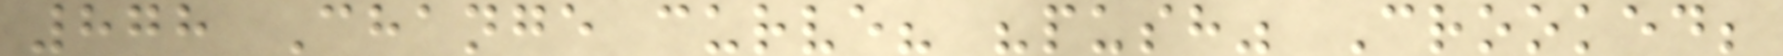878 Change curve? "push" Crooked;
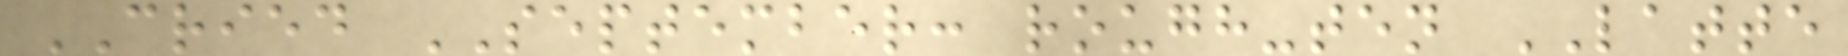CRIED SEPTEMBER: rough-ten LATTE
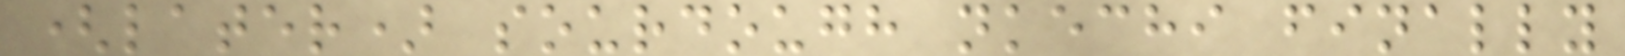(later) sourdough nkechi finally
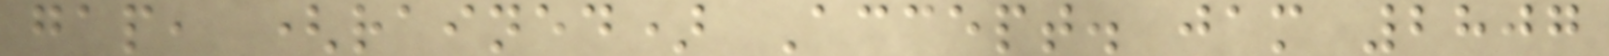gap, (rained) Accept. jam 2807
